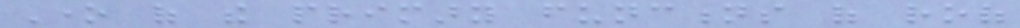One of the primary functions of roof
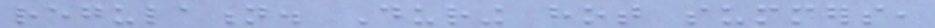regulation. During hot summers,
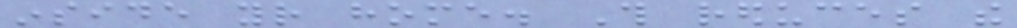inside your home. This reduces the
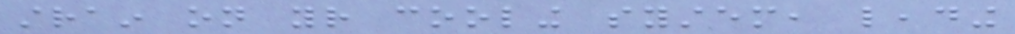strain on your cooling system, leading
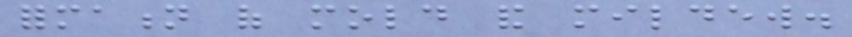formation of mold and mildew.
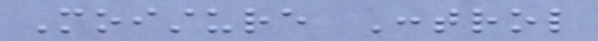Moisture Control
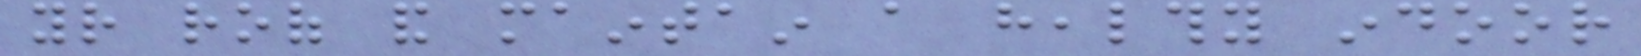your roof and maintain a healthy indoor
